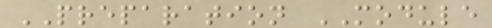PREPARATION MODULE
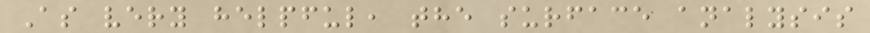As very helpful, the surface analysis
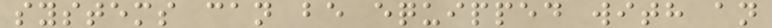systems can be equipped with an
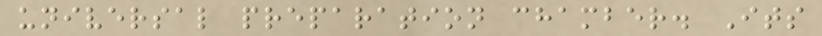universal preparation chamber. Its
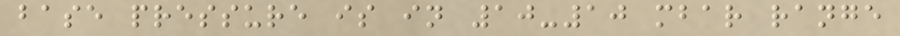base pressure is in 10-10 mbar range
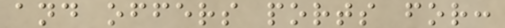and offers ports for:
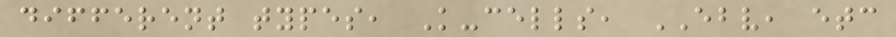different types, K-cells, EBV, etc
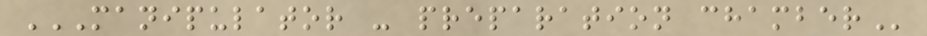MANIPULATOR - PREPARATION CHAMBER
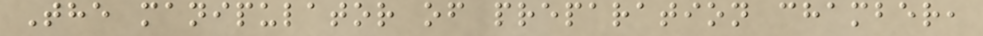The manipulator of preparation chamber,
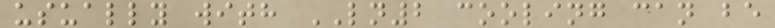usually with LN2 cooling can be
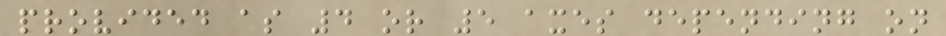provided as 4 or 5 axes depending on
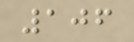106
